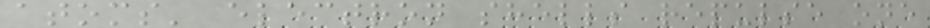atoms' electron shells repulse one
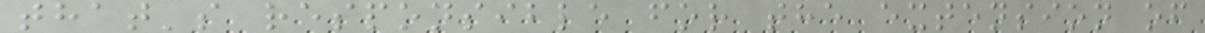that's responsible for the extension of
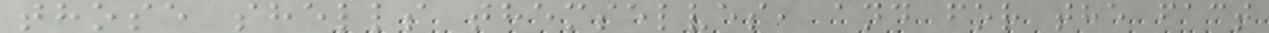those shells themselves, and for the fact
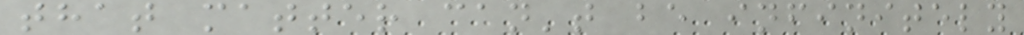that matter can't be infinitely
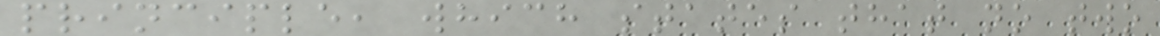principle, which states that no two
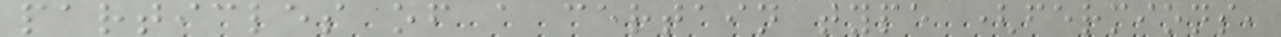particles of a certain type (fermions,
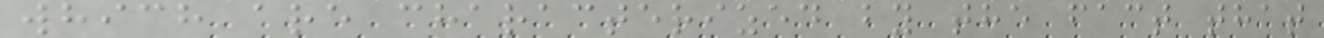which are characterized by the fact that
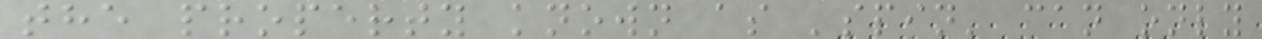the property known as 'spin' can only
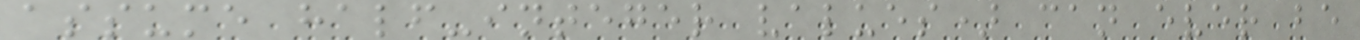assume half-integer values) can ever be
